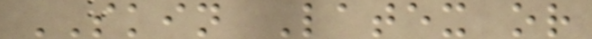SKIN Latex or
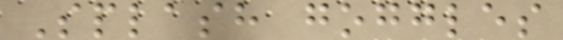Splash goggles
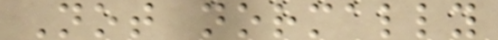Not normally
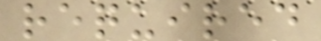required
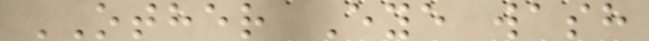OTHER Eye wash
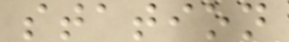station
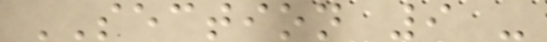SECTION 9 -
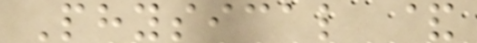Physical &
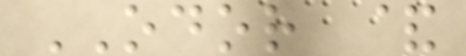ODOR &
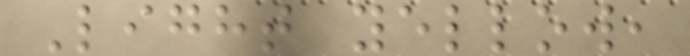Light yellow,
